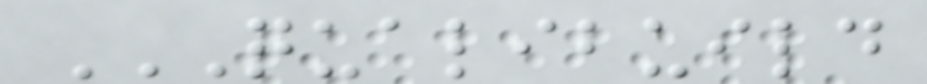QUALIBUILD
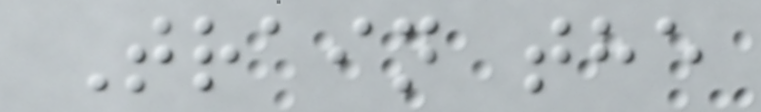Train the
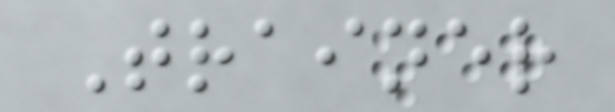Trainer
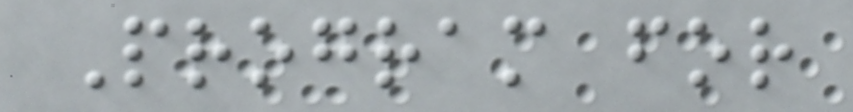Program for
